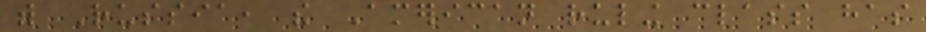with Russia, the American ruling class has
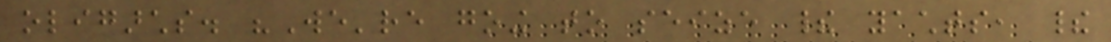oligarchs. "We're going to seize their yachts, their
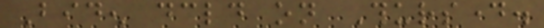Biden declared on Thursday.
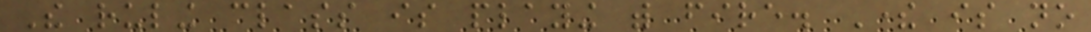The ruling class is playing with fire. There is no
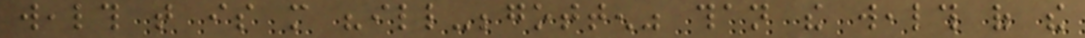wealth that is more "ill-begotten" than the wealth of the
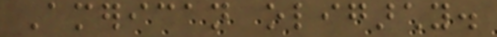American oligarchy.
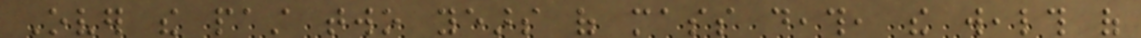Over the past two years of mass death, the wealth of
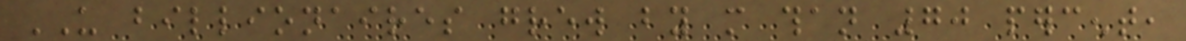US billionaires grew by more than 70 percent,
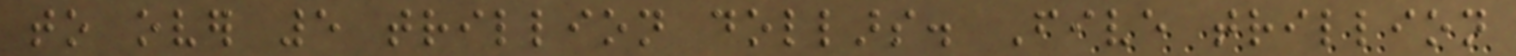to over 5 trillion dollars. Five trillion
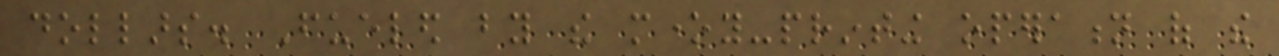dollars. Fueled by the money-printing operation of the
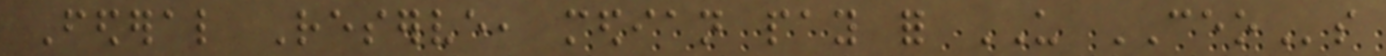Federal Reserve, median pay for US CEOs
